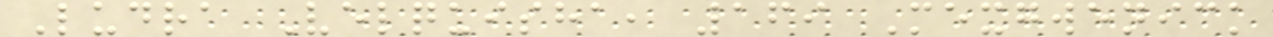Ludra Velquisha, 169 Mexgwenick
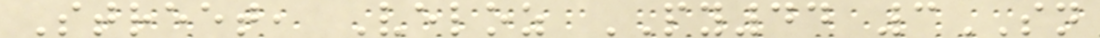Street, Veloz PY44 3SN
